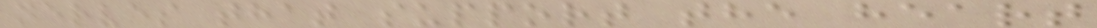nerves that support the heart
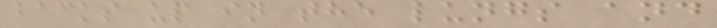backs up in the lungs and
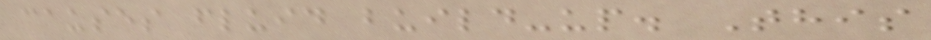causes fluid build-up. This
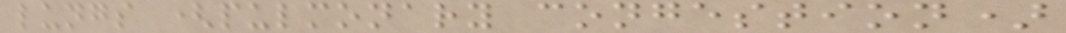lungs (pulmonary congestion)
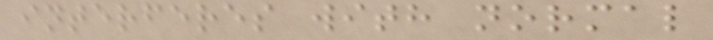interferes with normal
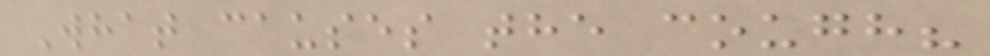What causes the cough?
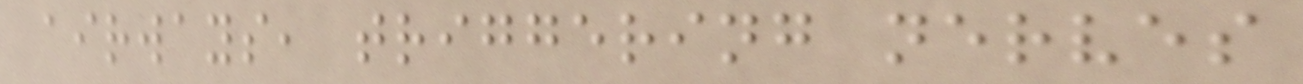airways, triggering nerves
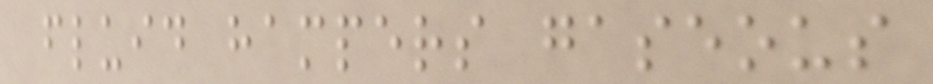fluid hampers gaseous
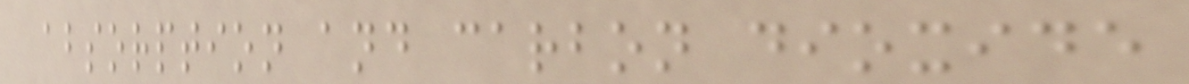absorption and carbon dioxide
